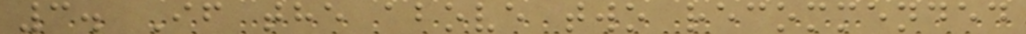3. If the above two recommended
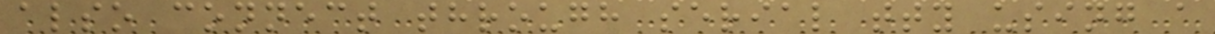also connect through serial tty using a
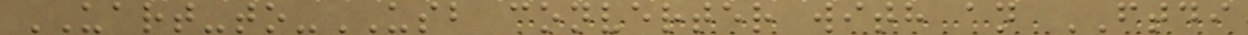UART-to-USB converter with an FTDI
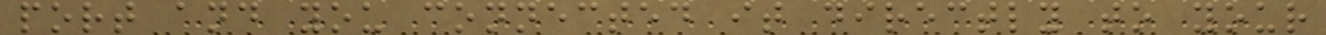port and you connected it directly to your
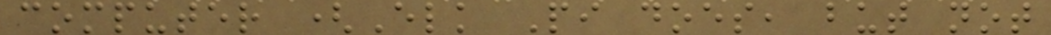computer (Elk Pi does, but not
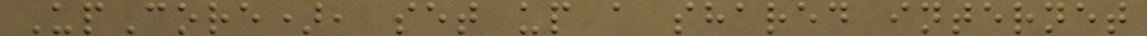UpCore), set up a shared internet
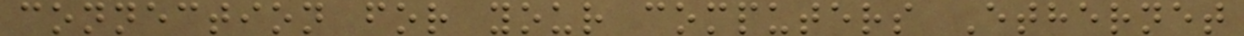connection for your computers Ethernet
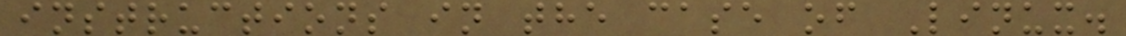instructions in the case of Linux.
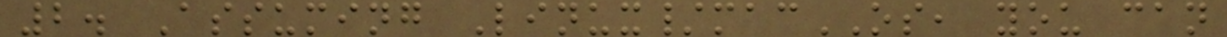2. Assuming Linux/macOS, you can
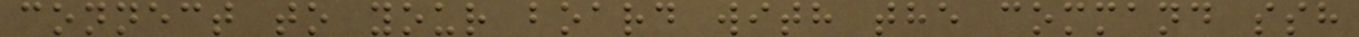connect to your board with the command ssh
